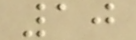10
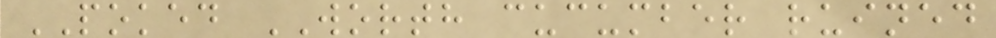POKED WORTH cucumber ruined
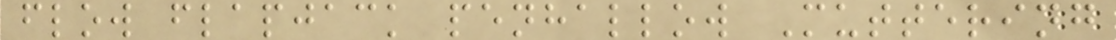flow flapjack penhallow Muttering
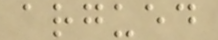argued
